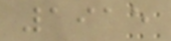1915
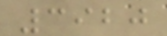3920
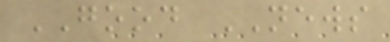GOOD NEWS
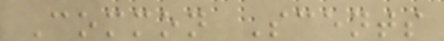Common Scents
